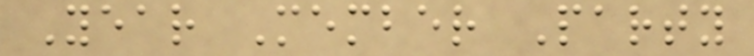Year Member Party
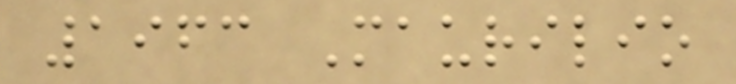1963 Maurilio
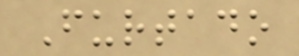Furtado
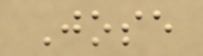Jose
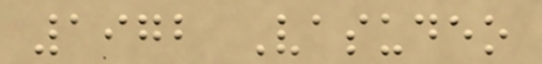1972 Vasudeo
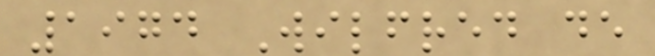1974 Wilfred de
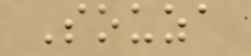Souza
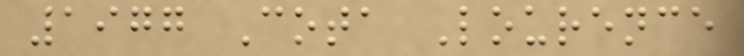1977 Cota Lourence
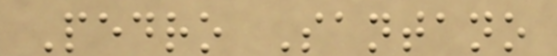Pedro Santano
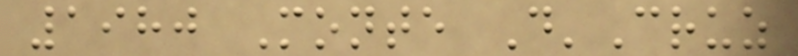1980 Monte D'Cruz
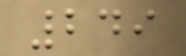249
